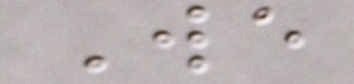We
